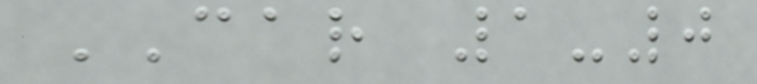CAR 1-0
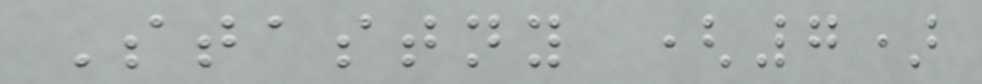Stastny (7)
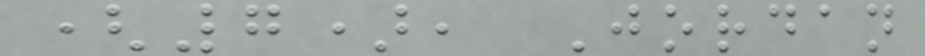(7), Jordan
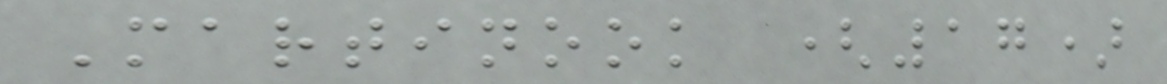Martinook (17)
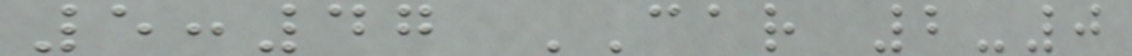5:47 CAR 2-0
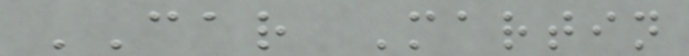CAR Martin
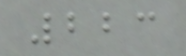223
